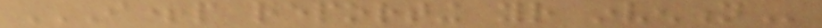I+P REPORTING YOUR INVENTION
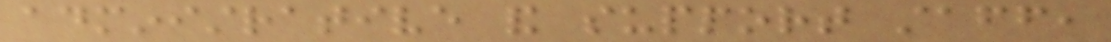administrative and support staff,
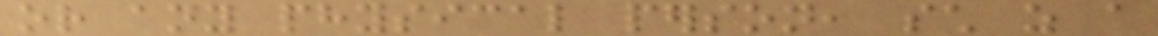or any physical person, such as a
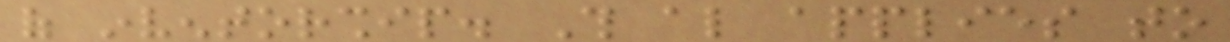of inventorship. This also applies to
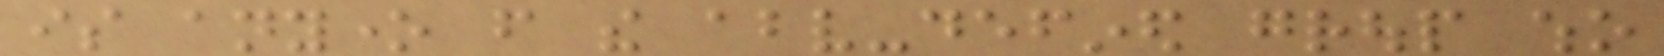is anyone from the above-defined group who
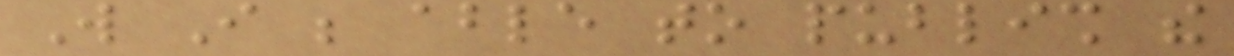Will I be able to publish the
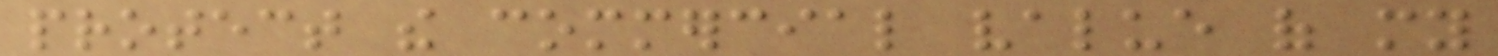protect the commercial value of my
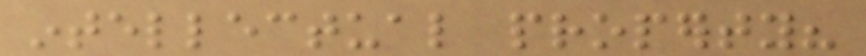intellectual property?
